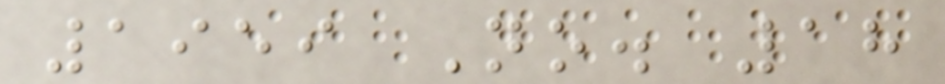1959 No. 18
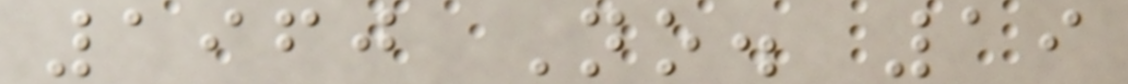1960 No. 19
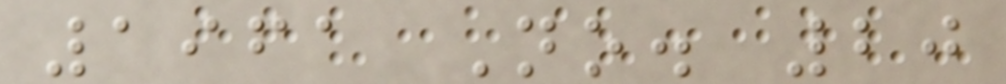1961 No. 20
